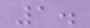1.
